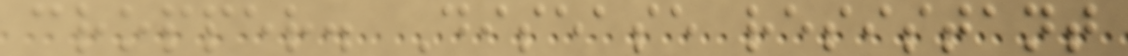cropper. Disease resistant
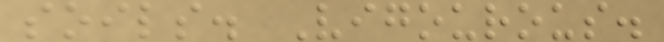soils. Vigourous.
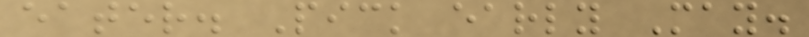eater. Pick early May.
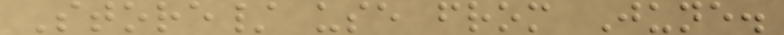Store/ use from June.
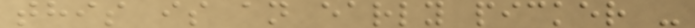this is an early picker -
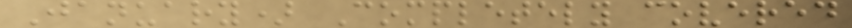January) Completely covered
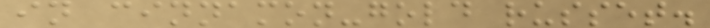in cinnamon-gold russet.
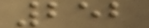252
